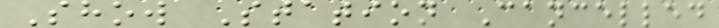Show Station Cancelled
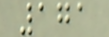171
